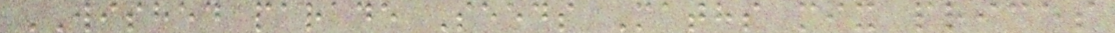WISHED parade Seeds Maths mix prices
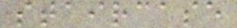staircase
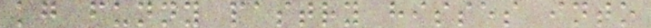kg funny pastry hisses into
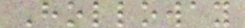Holloway
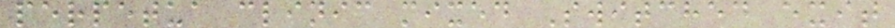perpetua clinic mixed Switched exit
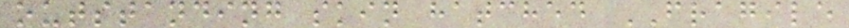outstanding skin hatched FRAGILE
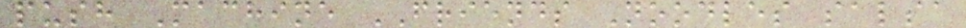push Machine FRIENDS Noodles salsa
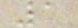1
